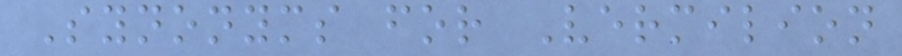Synonyms for Vermilion
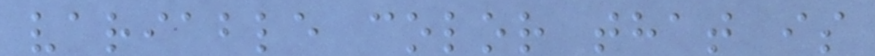variable color that is
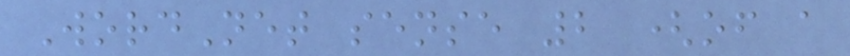WordNet sense 2 (of a
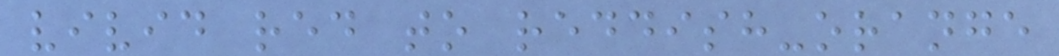vivid red to reddish-orange
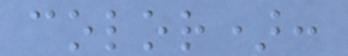color):
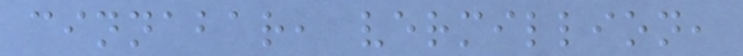cinnabar, vermillion,
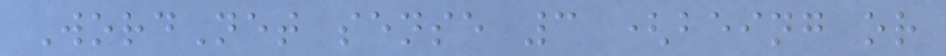WordNet sense 3 (being or
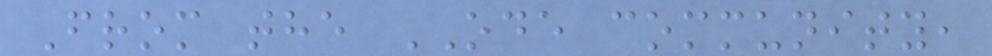From the ODE community,
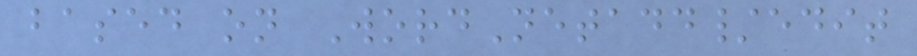based on WordNetadd/edit
